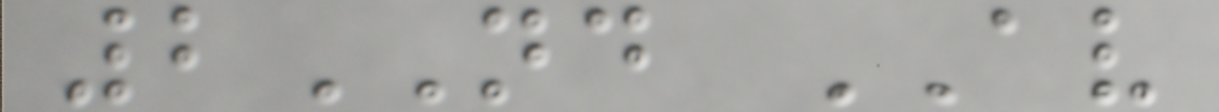2ND AV
